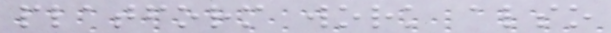platform work also
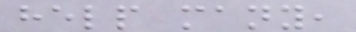help many,
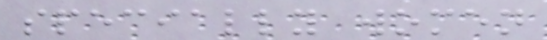specially women
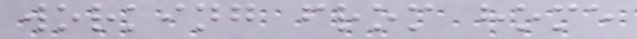working from home
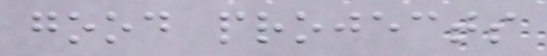good projects
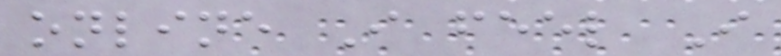online I feel I
